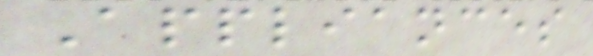Appliances
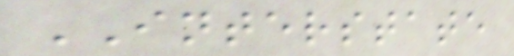INTERSTATE
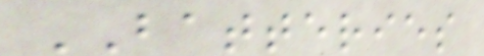BATTERIES
